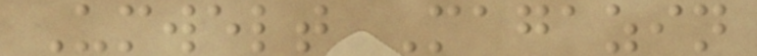Umwelt Magazin
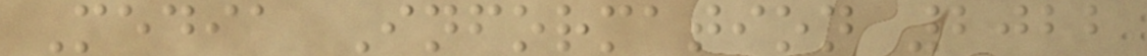Media Information 2022
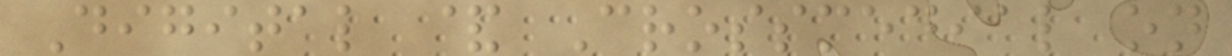Digital & Crossmedial on
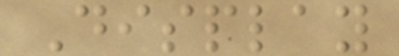Display
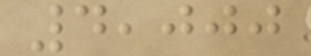4,000
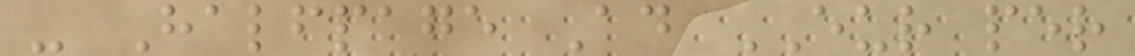- Halfpage Ad EUR per
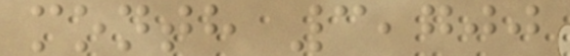month 3,700
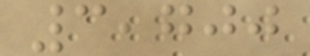3,700
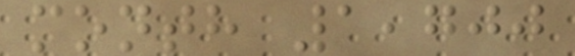month 1,700
